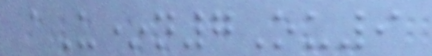aU*n7Ou9
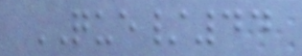QUE/44
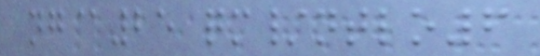ng@25 qm/ntlo6
